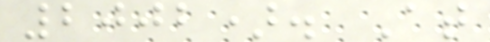2002). At
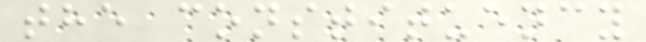the constituency
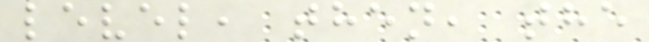level, then, the
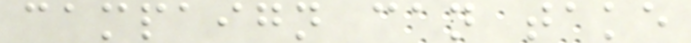campaign can take
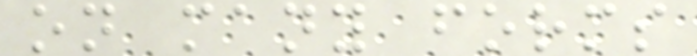on many forms
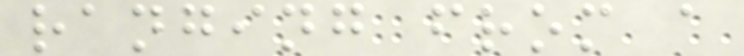ranging from a
